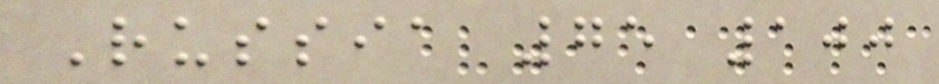Russia 75 100
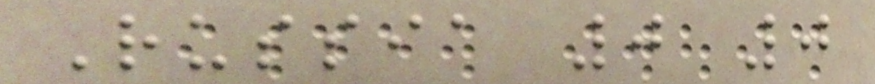Russia 0 0
